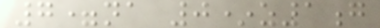7=na 0*z1g
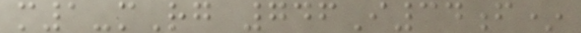m1-mRg 746I34f*
